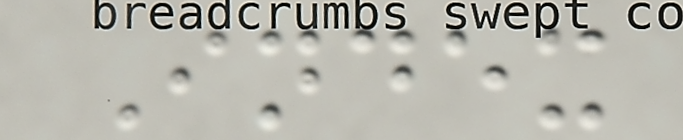Index
